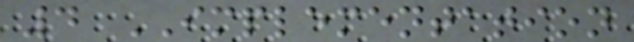4 IMPLEMENTATION
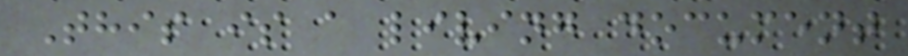This is a living document
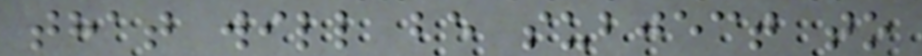that will be subject to
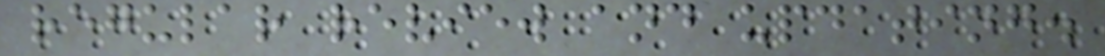regular review and updating.
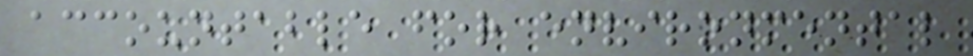accountable for environmental
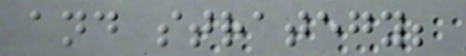and strategy;
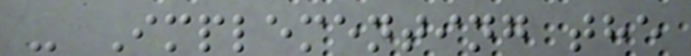- Implementing the
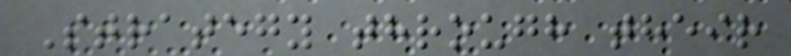Strategy through their
